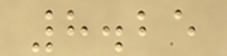8.25
